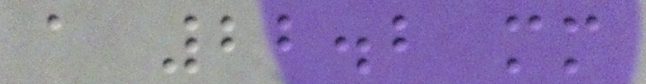a 22.2 mm
